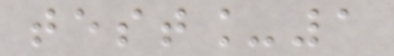test_1
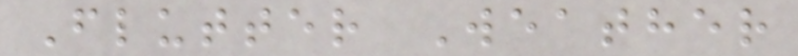Flutter Weather
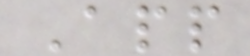App
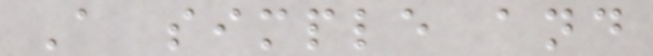A simple and
